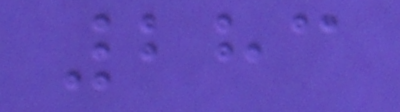283
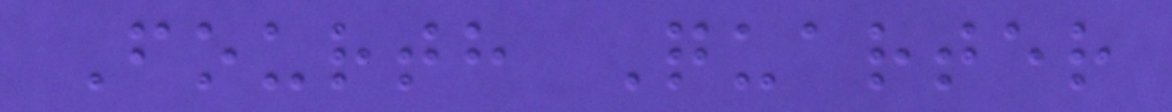Fourth Quarter
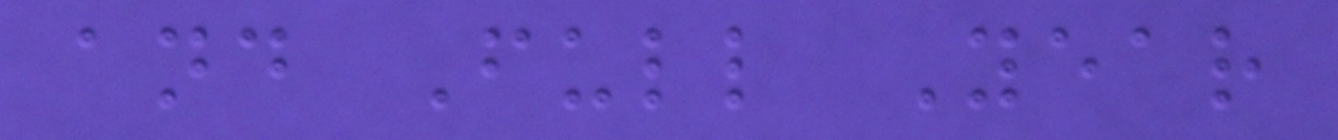and Full Year
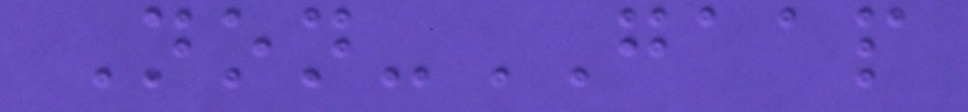Non-GAAP
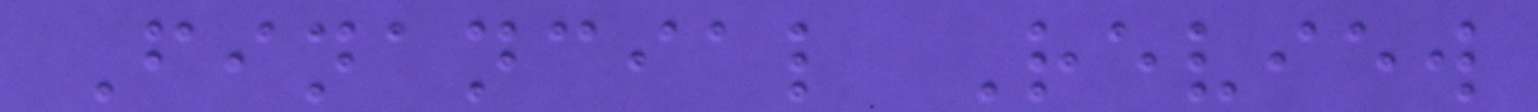Financial Review
